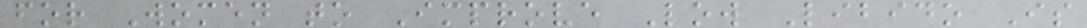for Women to Improve Low Libido Is
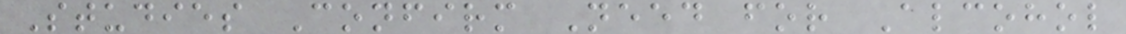Studies Confirm Need for Alcohol
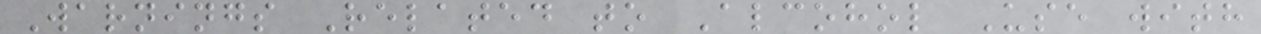Warnings Related to Alcohol Use with
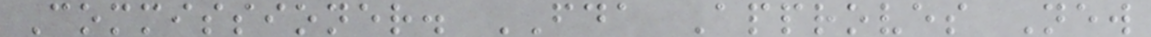Commissioner. FDA Approves New
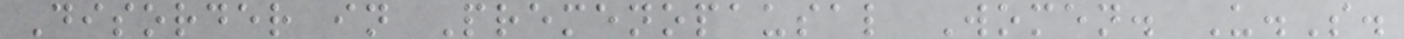Disorder in Premenopausal Women. U.S.
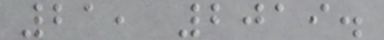21, 2019.
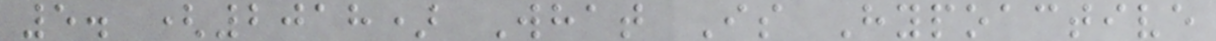5. (2018) What Is Hypoactive
